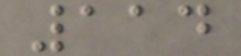114
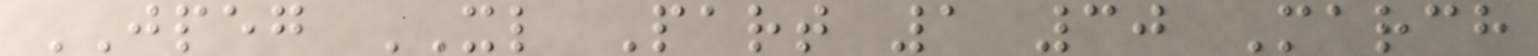JPEG XL Part 1 30 March
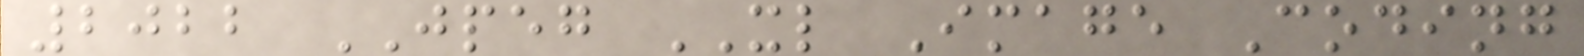2022 JPEG XL Image Coding
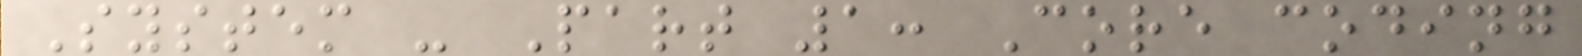System - Part 1: Core coding
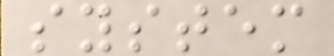system
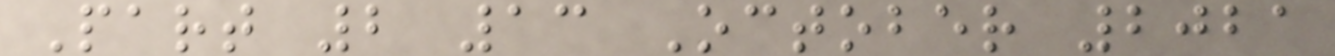Part 2 13 October 2021
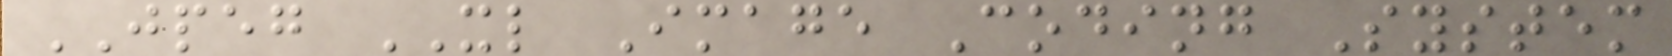JPEG XL Image Coding System
